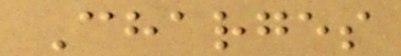Charges
